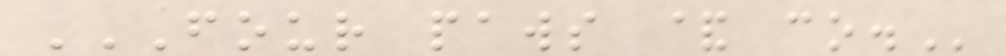FOUR PAWS & CO.
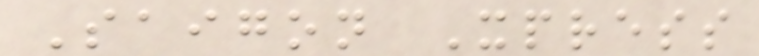Saigon Xpress
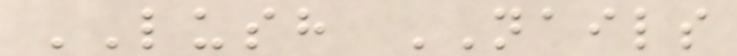LUSH NAILS
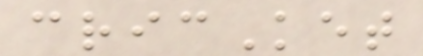cricKet
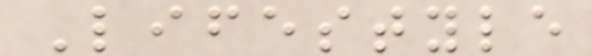Lifestyle
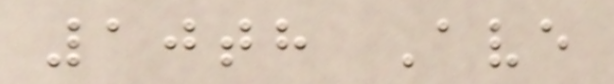10th Ave
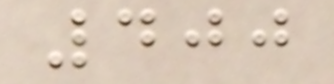400
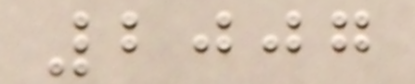2007
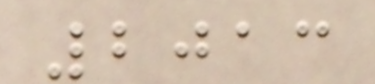2013
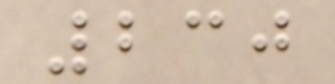230
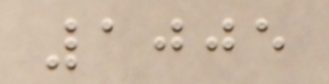1005
